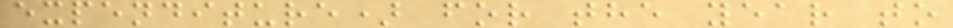expenditure) for the year to
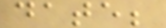date;
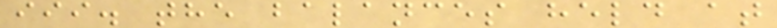iii. the balances held at
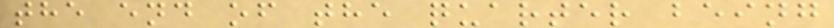the end of the quarter being
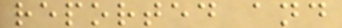reported and
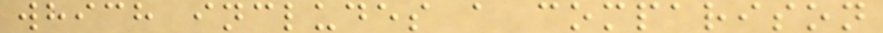which includes a comparison
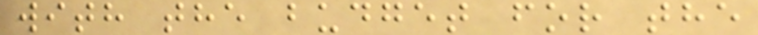with the budget for the
